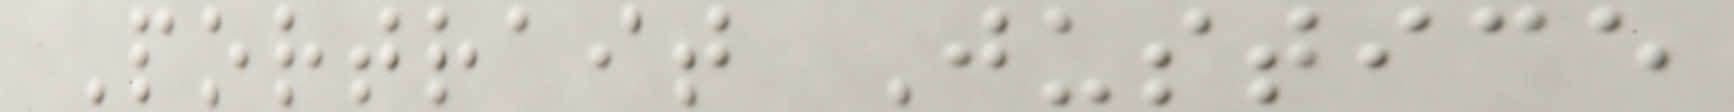Portrait Justice
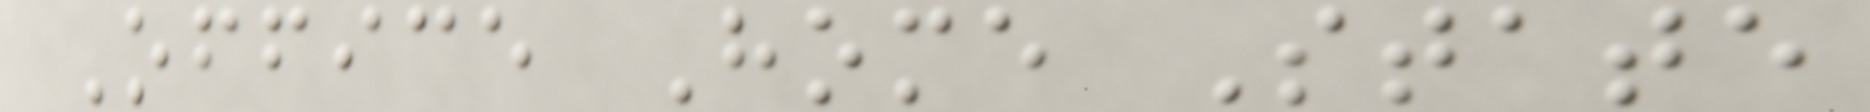Office Home State
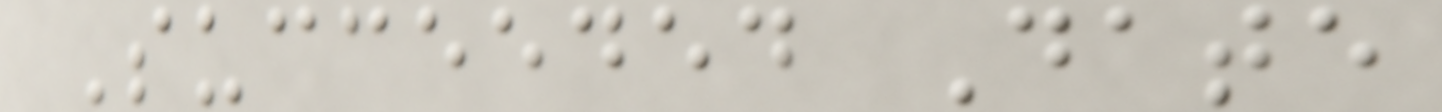Succeeded Date
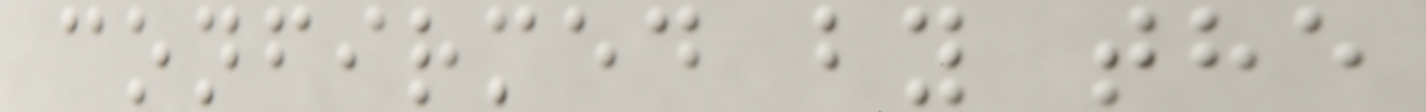confirmed by the
